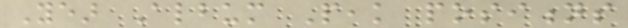Year Album Peak positions
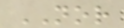NOR
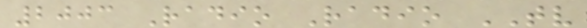2003 Radio Radio TV
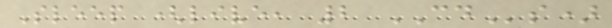Sleep (live, 2 CDs)
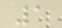1
